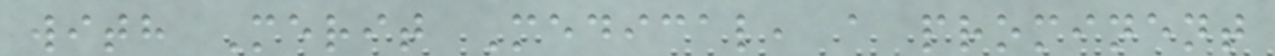with Merit Medical, a prominent
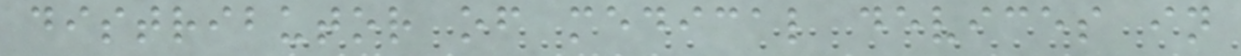distributor of medical devices in
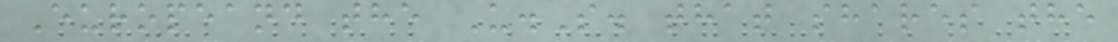Europeand the U.S. that shares the
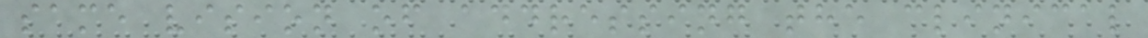same vision of addressing the clinical
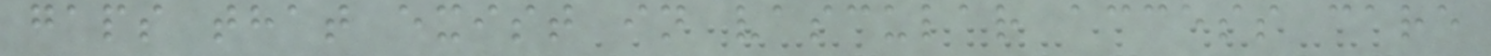gaps that exist in vascular access care
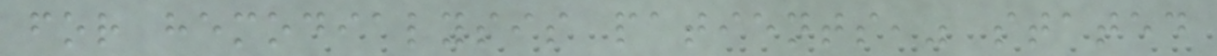for hemodialysis patients," stated
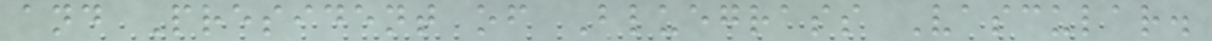and President of Bluegrass Vascular.
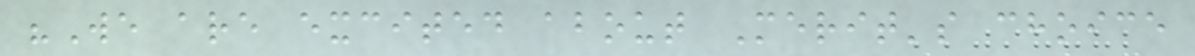"We are excited about Merit's choice
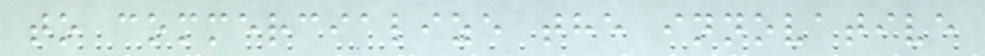to commercialize the innovative
